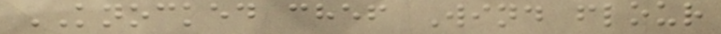KNOCKED chef Wind flour
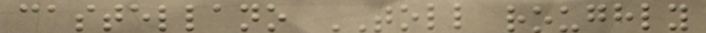castellano TOLL roughly
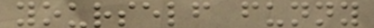yourself funny
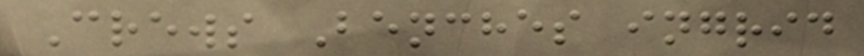Crews Benches ingrid
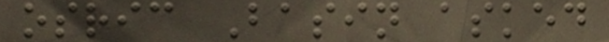osric Basin asked
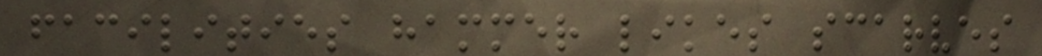facilities hammer likes scarves
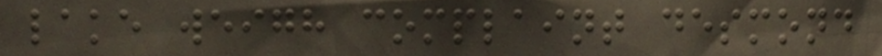lake weigh complaint desmond
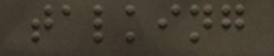talking
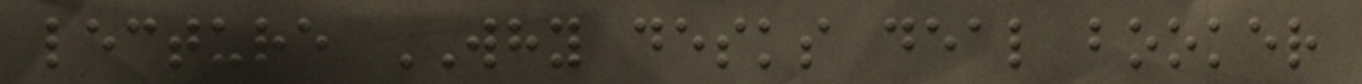lecture WHY desks deal booker
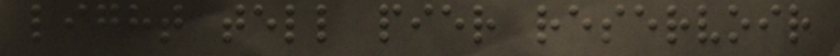light tell pier reservoir
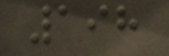198
